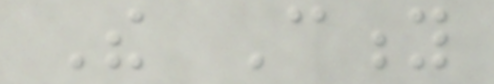The City
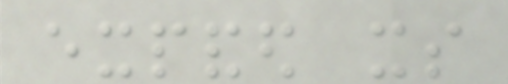expanded its
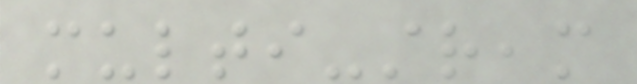multi-stream
